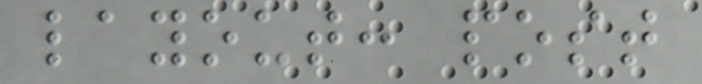layout: post
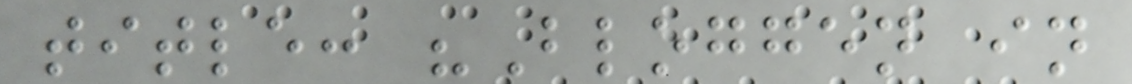title: "Bloggen in
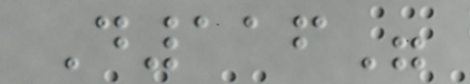D116"
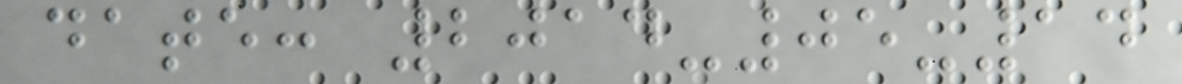date: 2014-05-14
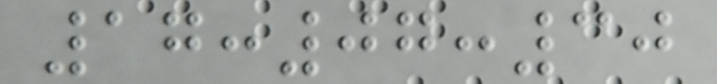17:07:30
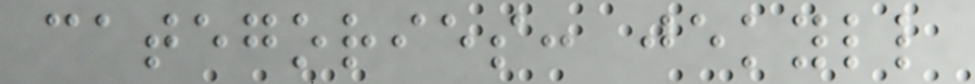categories: jekyll
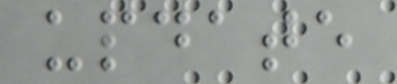update
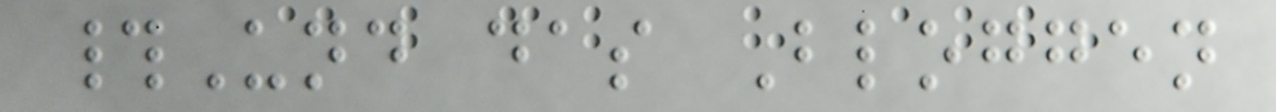#Und das Bloggen
